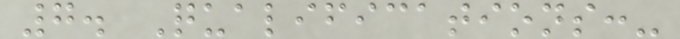7. Qualifications:-
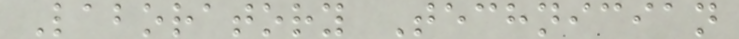Laboratory Technician
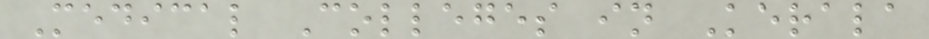Medical Colleges in Kerala
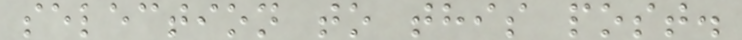selection to this post.
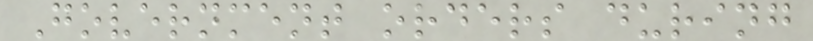Government orders during
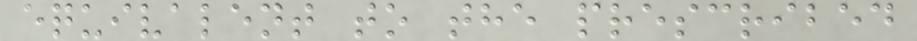equivalent to the prescribed
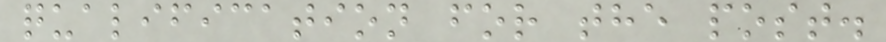qualification for the post.
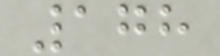178
